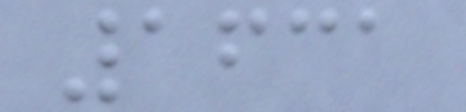1631
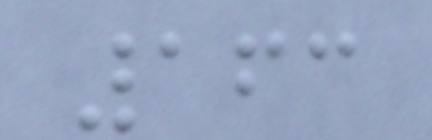163
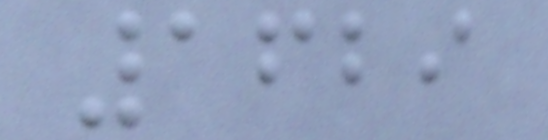1629
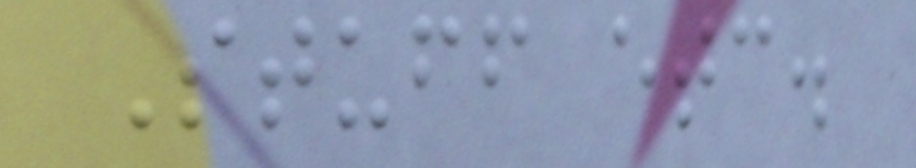Stuff etc.
